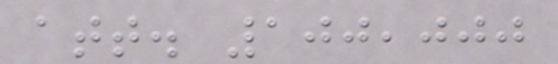att. 100,000
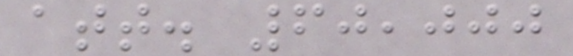att. 60,000
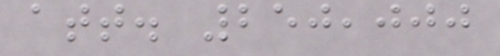att. 250,000
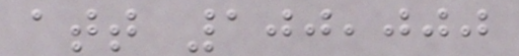att 100,000
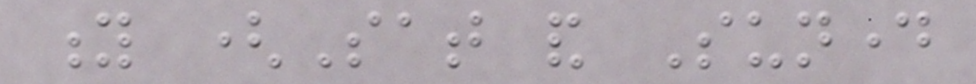y (Sat and Sunday
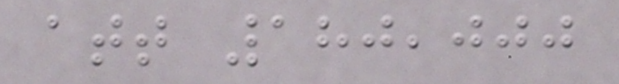att 180,000
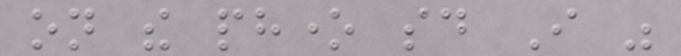on the phone said I was
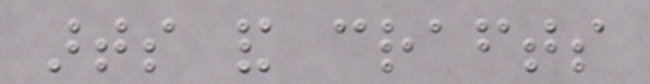arts and crafts
